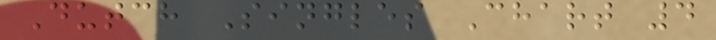Dutch Singles Chart 4
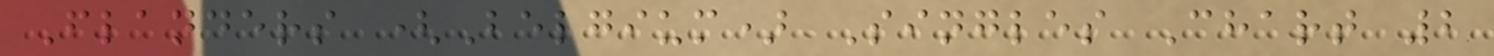Flanders (Belgium) Singles Chart 2
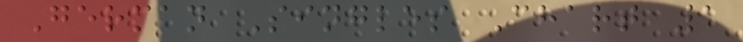German Singles Chart 1
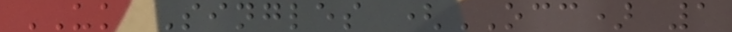UK Singles (OCC) 1
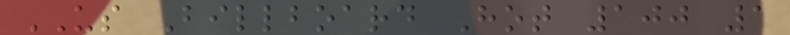US Billboard Hot 100 1
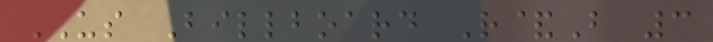US Billboard R&B 3
